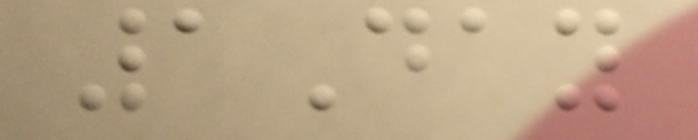1Day
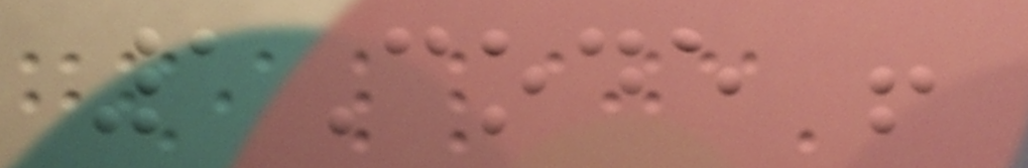1Code !
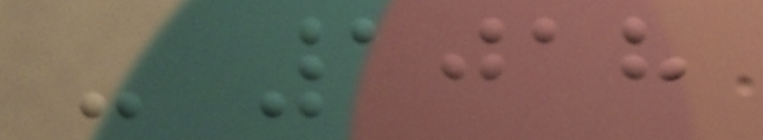- 1018
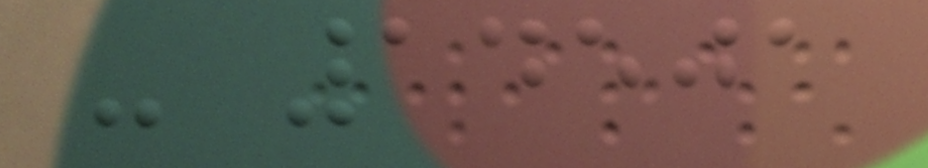- 14501
